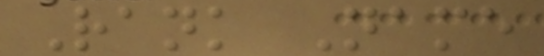Rank Name
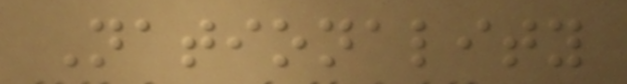Nationality
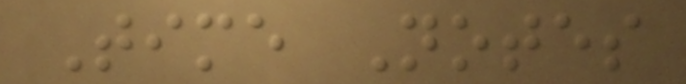Time Notes
